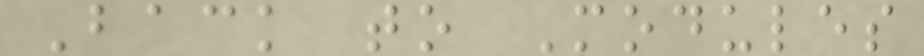Back to Modules
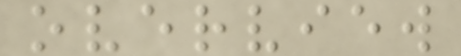overview
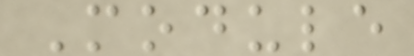Module
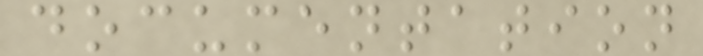documentation
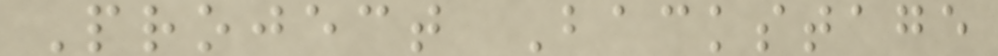Project Backstage
